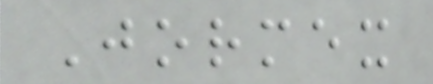Jormex
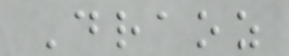Draoz
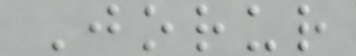Jorur
